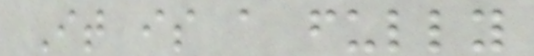It is a fully
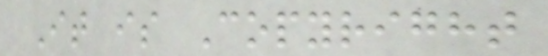It is Copyright
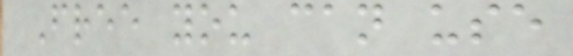Free you can use
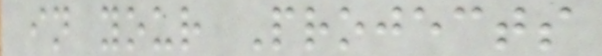in your Projects
